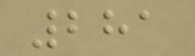281
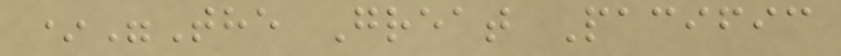*"The Great Pacific
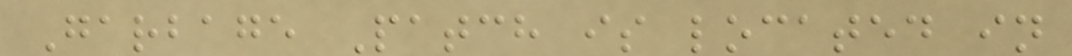Garbage Patch is located in
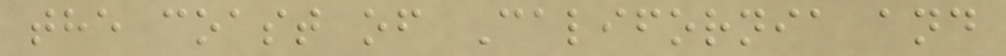the coast of California and
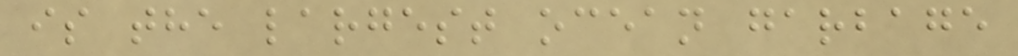is the largest ocean garbage
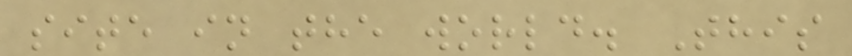site in the world. This
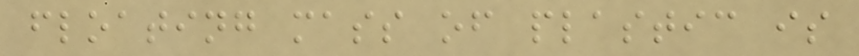floating mass of plastic is
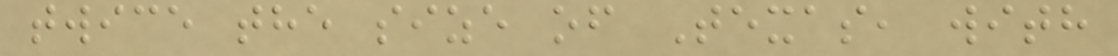twice the size of Texas, with
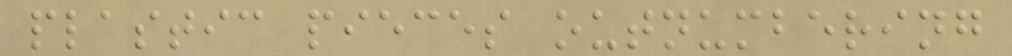plastic pieces outnumbering
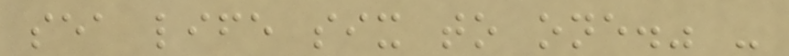sea life six to one." -
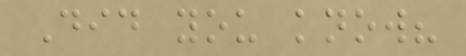Did you know?
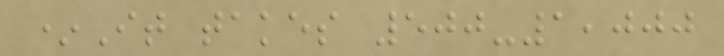*It takes 500-1,000
